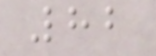82
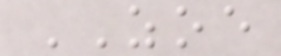ZOE
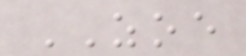ZOE
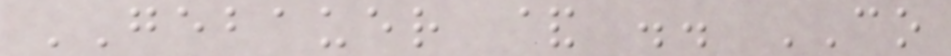GEBAUER & .. CO
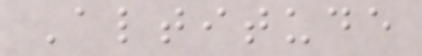Altitude
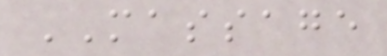MASSAGE
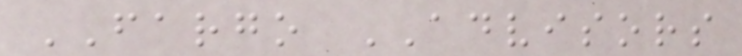FARGO ADVISORS
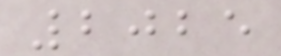2025
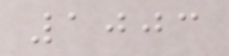1003
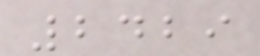2429
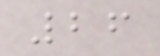26
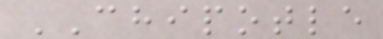CHIPOTLE
